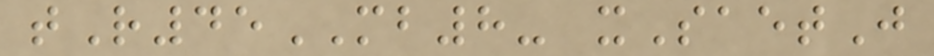tR45MB8- xSaetJ
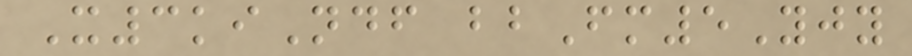X3kiNdf bbFm5Yjy
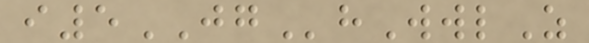i5JGhWwlZ
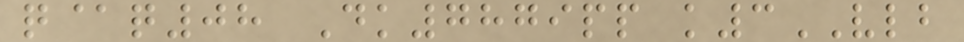q@q08 Dk7879pp k3VLB
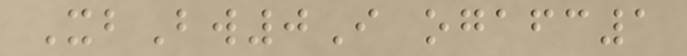XbBw0I ogafc1
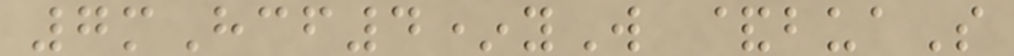7mHcf4*yW &buaS
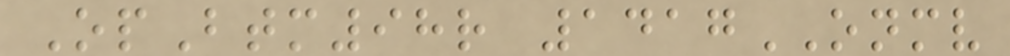OpBtm98r 1417ONMV
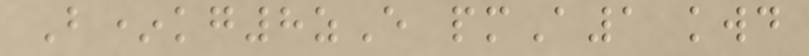B*kg8zE pmA1 kwd
